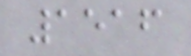1516
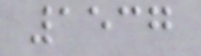1537
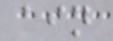ain
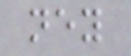ney
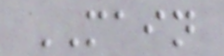MAIN
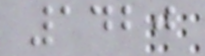1420
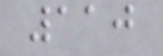110
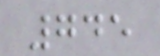745
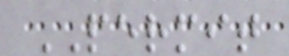PERMIT
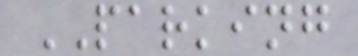PARKING
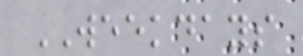WEEKDAYS
